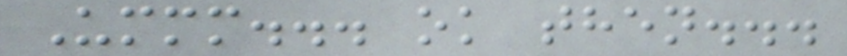Ummm... ok then...
